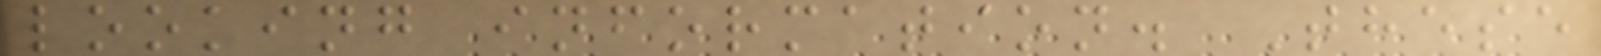looking information. These
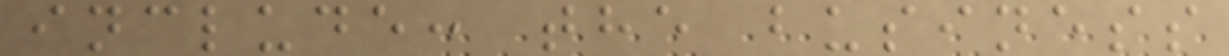include: the business
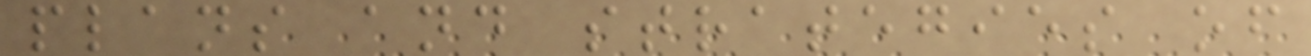plans and strategies of
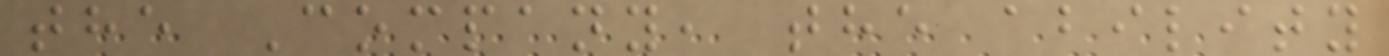the Company, the ability
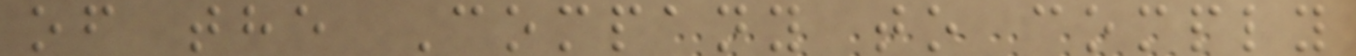of the Company to comply
